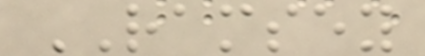RAMSEY
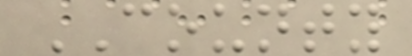COUNTY
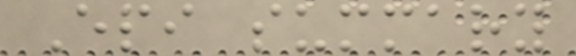Epi summary
